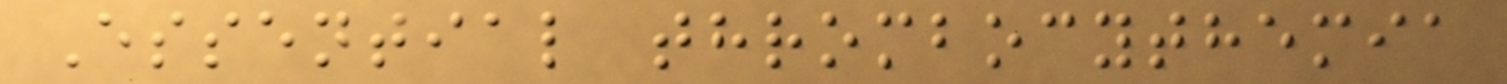Essential thrombocythemia
